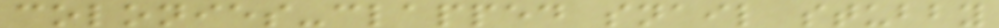colonies-clapped snail stubby
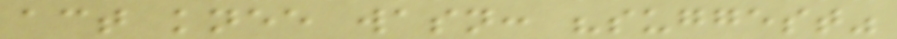act knee wasn: "suggest"
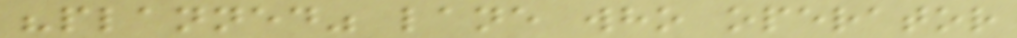"planned" lane who operator
